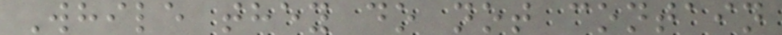While they do not contain
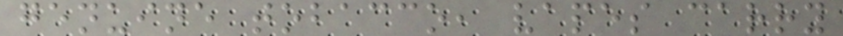genuine tobacco, vapes carry
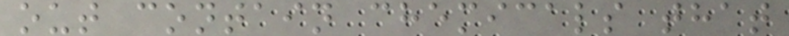out contain chemicals that
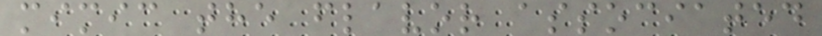mimic the flavor associated
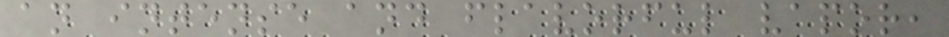an intense and flavorful vapor,
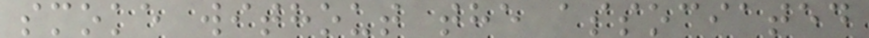smoke without the associated
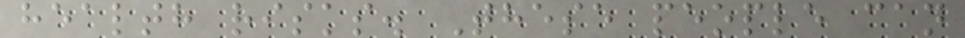health risks. These people can
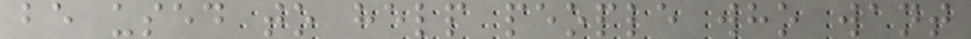be used to help people who want
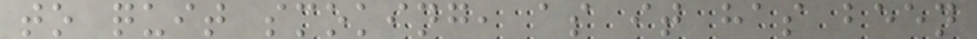to quit smoking, as it has been
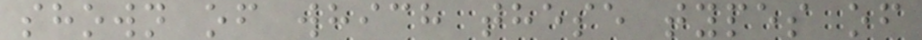shown of which these types of
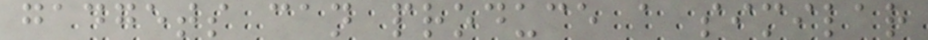gadgets can produce a similar
